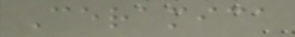Ceramica
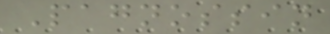Pagnossin
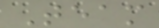Team
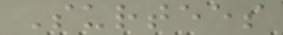Surtees
